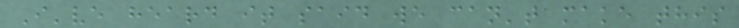I've heard it said we can't make this
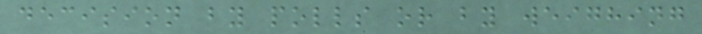decision by polls or by weighing
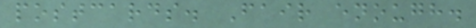postcards. Fair enough.
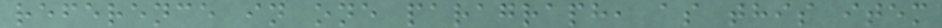reference in one paragraph, as this item
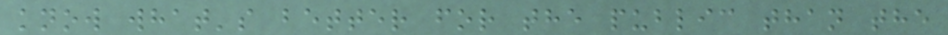know what's better for the public than the
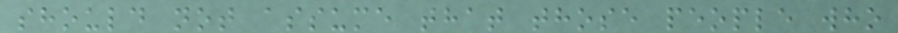should not assume that those people who
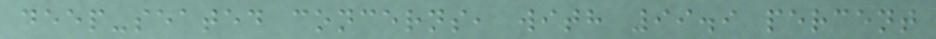deep-seated concerns, with 99.9 percent
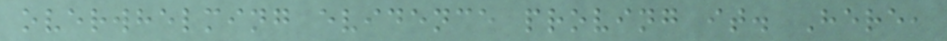overwhelming evidence proving it. Here,
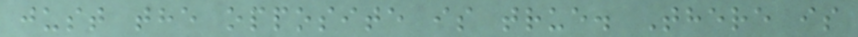just the opposite is true. There is
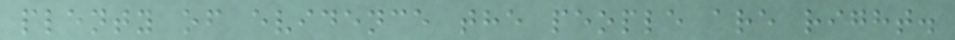plenty of evidence the people are right.
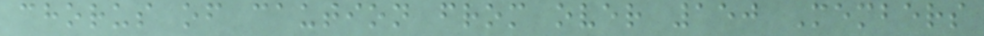chorus of caution from over 150 Members
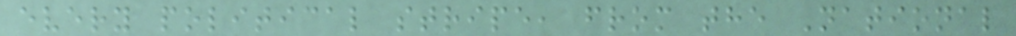every political stripe, from the National
